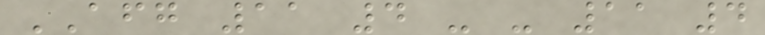AFG 11 4 - - 11 4
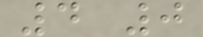4 0
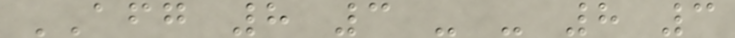AFG 8 3 - - 8 3
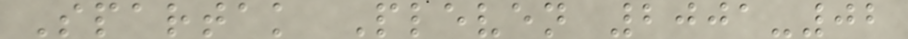Spartak Pleven 2001-02
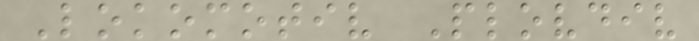Lokomotiv Plovdiv
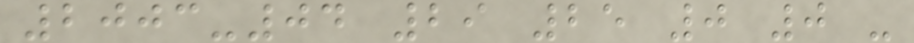2003-04 29 25 0 0 -
